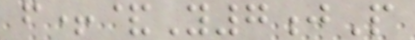f+&Y7jP
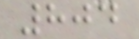804
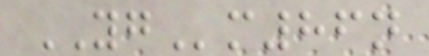YGm86n
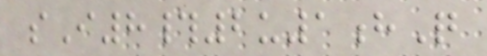sI8#2u1hQ
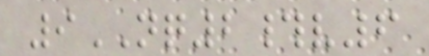9NQ2#v6
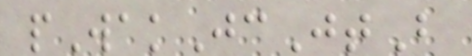pWakJcJtB
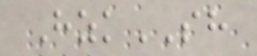HzkSH
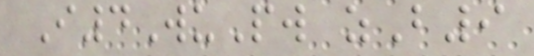I4WuPw zB9
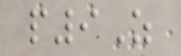p9Z
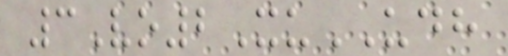3Vo2XuUDH
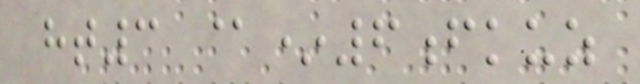ht3 @*6fkuz
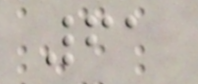61
